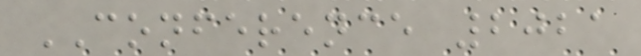CONFERENCE 2021
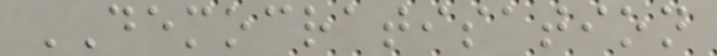DEMOCRATISATION
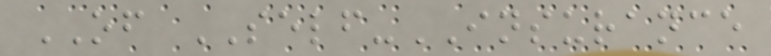OF SELF-INSURANCE
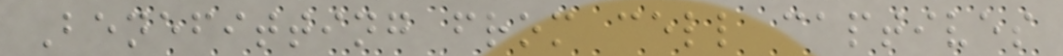Benefitting from cell captives
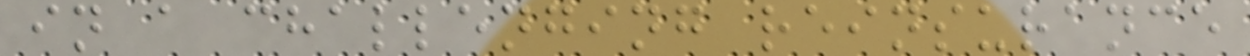in a challenging reinsurance
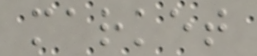market
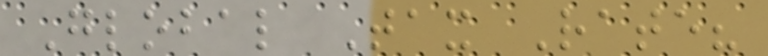Global Tax Rate?
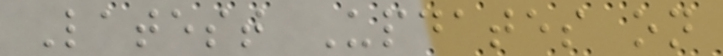Latest Updates on
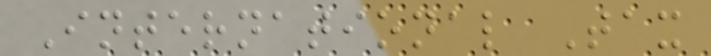International Tax
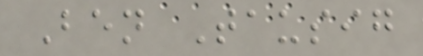Ben Tausig
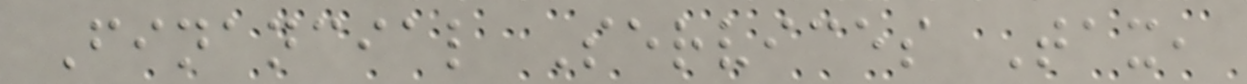Financial Services Tax,
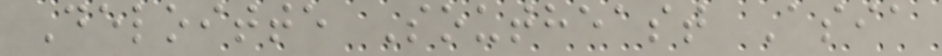Deloitte Southeast Asia
